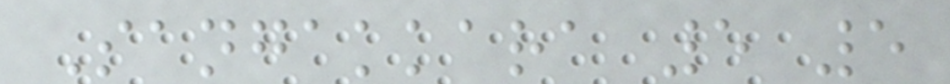Sangakkara 5 5
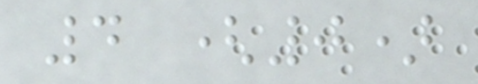4 (0)
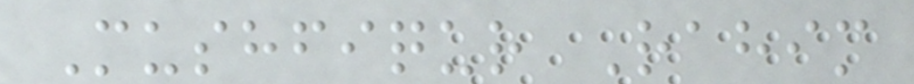Mushfiqur Rahim
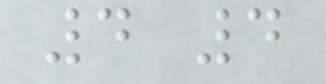4 4
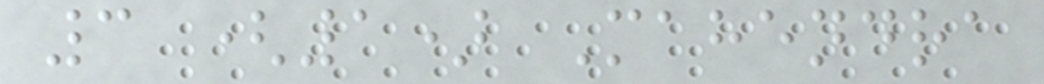3 (1) Mahendra
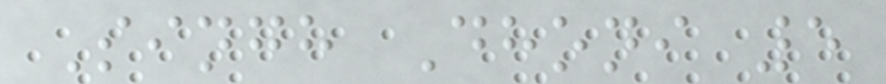Singh Dhoni 5
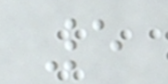5
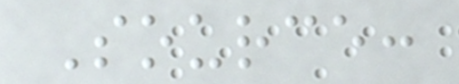Source:
